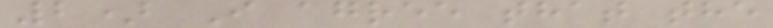2) I agree that the
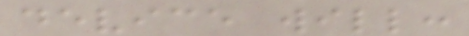device will:
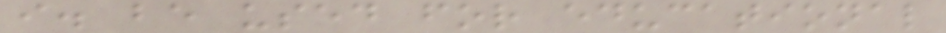i. be used for educational
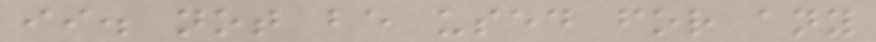ii. not be used for any
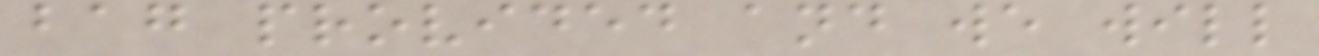bag provided and we will
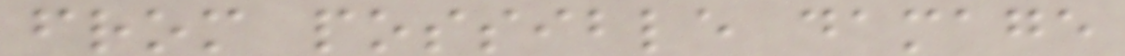from possible damage
